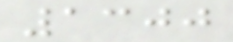1300
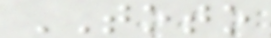TOTO
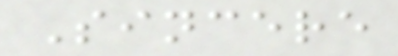Sincere
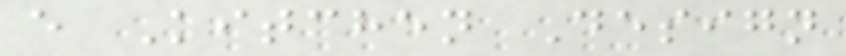e Kitchen Design
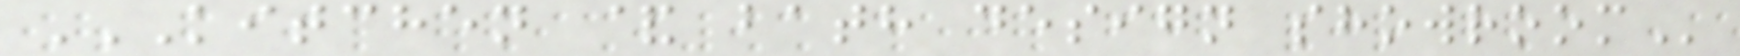KITCHEN & BATH DESIGN SHOWROOM
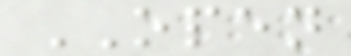OPEN
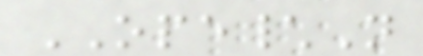OPE\N
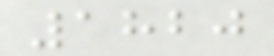1820
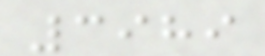3989
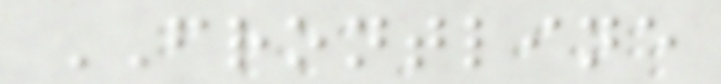FRONTLINE
